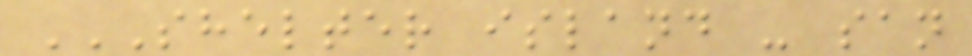SHELTER ISLAND - SAN
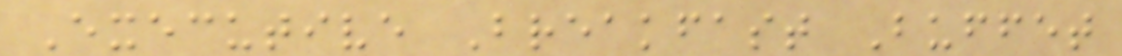Executive Breakfast Buffet
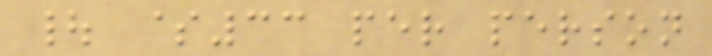| $33 per person
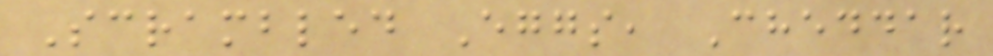Scrambled Eggs, Cheddar
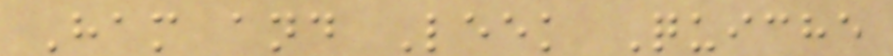Ham and Leek Quiche
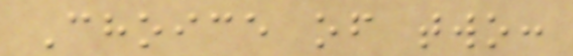Choice of two:
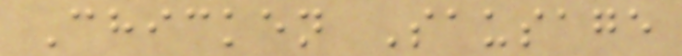Chicken Sausage
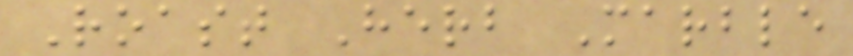Roast Herb Marble
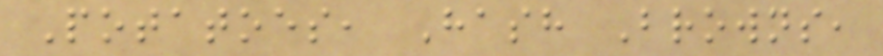Potatoes, Hash Browns,
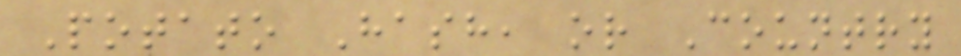Potato Hash, or Country
